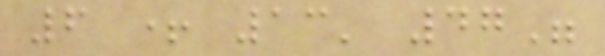6 + 13' 47"
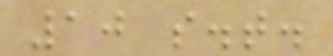10 s.t.
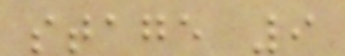stage 9
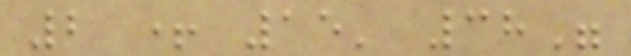2 + 15' 38"
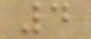4
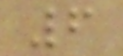6
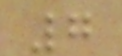7
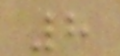8
